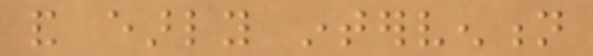and early intervention
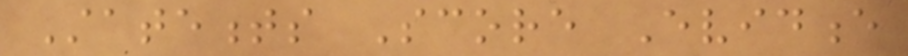Statements Score Evidence
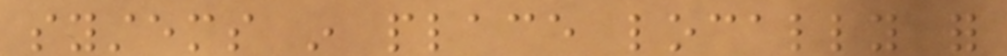systems in place locally for
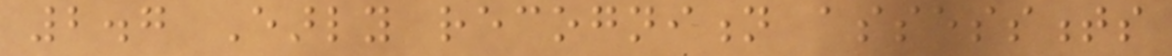2.7 Early recognition assessments
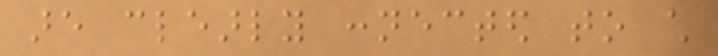are clearly connected to child
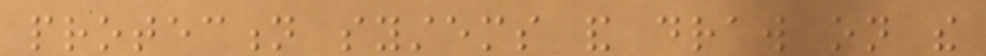protection systems and draw on the
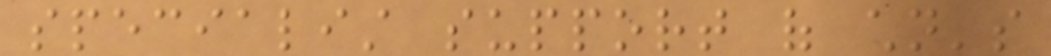specialist support of children's
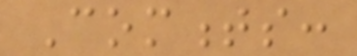Comments:
